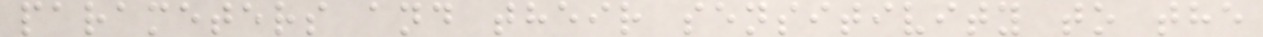parameters and their sensitivity to the
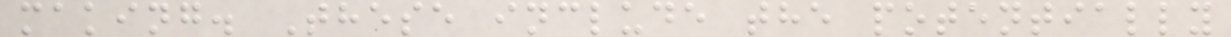making. These include the potentially
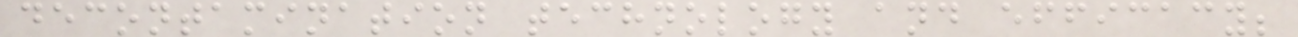decontamination technology and efficacy;
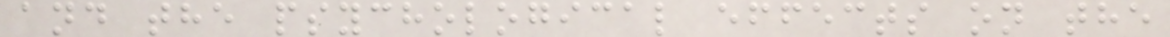and the psychological effects on the
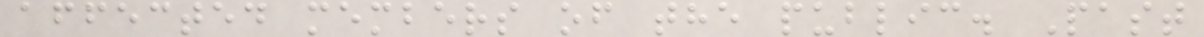affected members of the public. Past
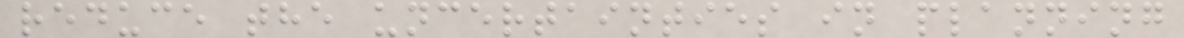reduce the uncertainties in planning
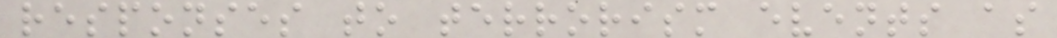responses to terrorism events as
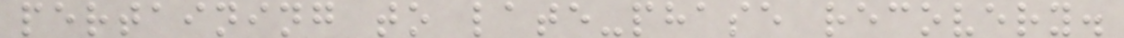pertaining to late-phase recovery.
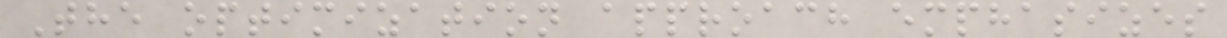The optimization approach emphasizes
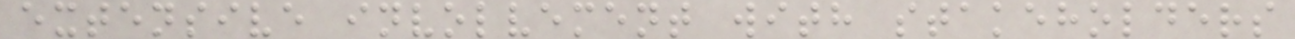extensive involvement with stakeholders
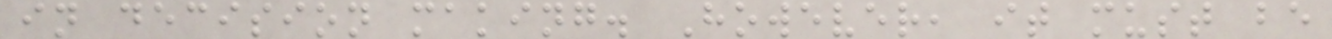in decision making. However, it must be
